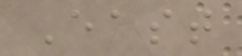East
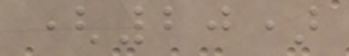(20)
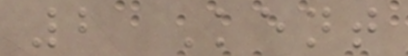2 Kent
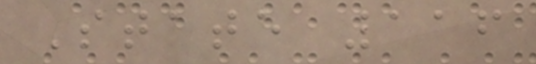State 116
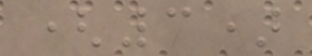(3)
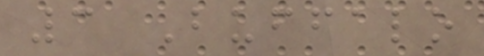3 Buffalo
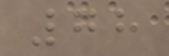78
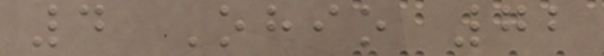4 Ohio 72
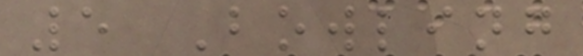5 Bowling
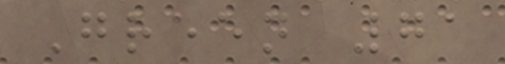Green 71
